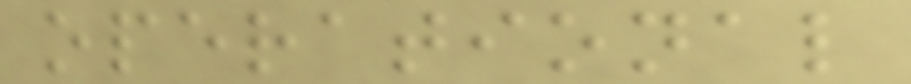operational
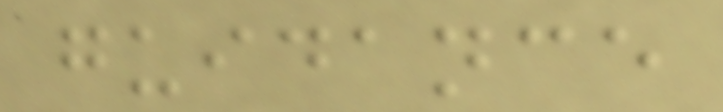guidance
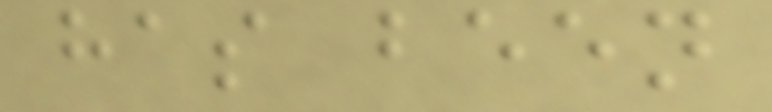has been
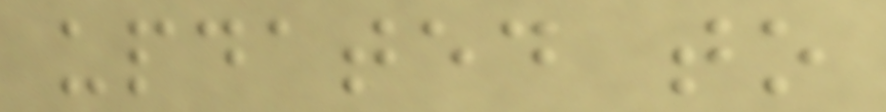updated to
